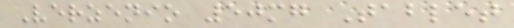Verzenio 50mg Tablet
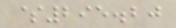$295.20
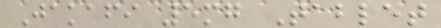Jakafi 5mg Tablet
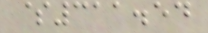$311.54
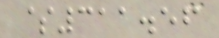$311.56
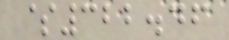$322.46
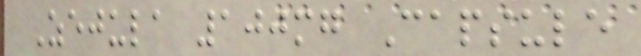Zejula 100mg Capsule
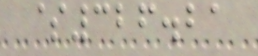$326.21
